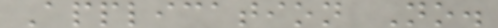Application No.
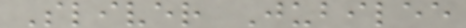Sliver Jubilee
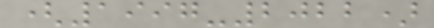(1997-2022)
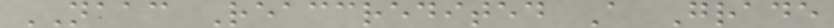NAAC Reaccredited A Grade
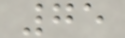75
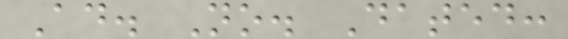Ad. No. Dated:
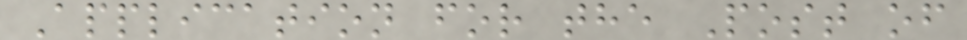Application for the Post of
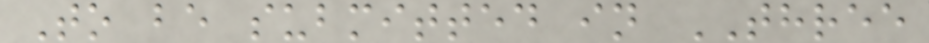To be submitted in THREE
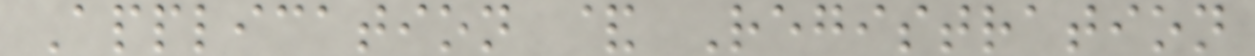Application & Registration
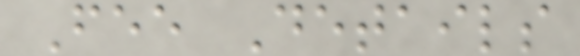Fee Details
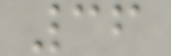36
